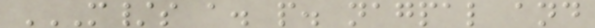M/S A. P. NAGPAL AND
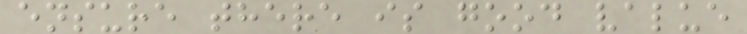ensure there is good value
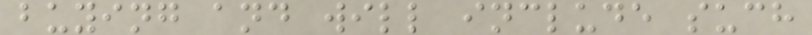buying and will include such
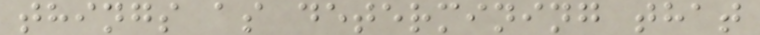things as determining that
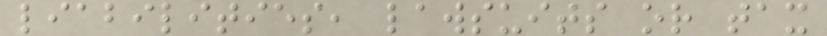liabilities, lawsuits or tax
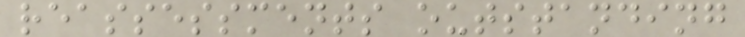reassessments outstanding
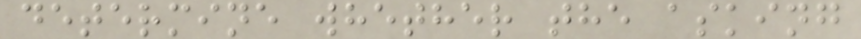determine whether the asking
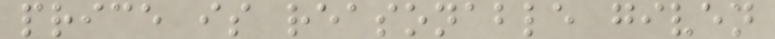price is reasonable given
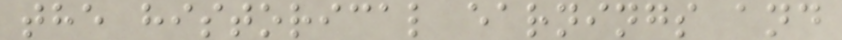the historical earnings and
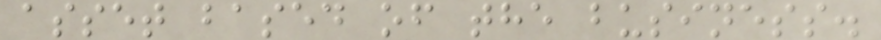asset based of the business.
